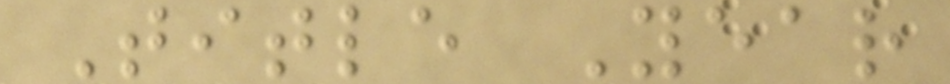Title Year
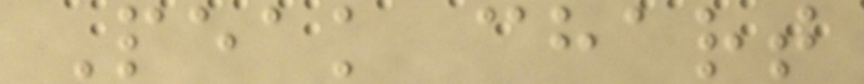Peak chart
